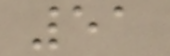51
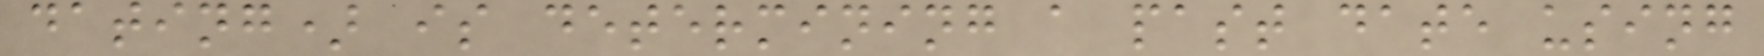dating) is determining a past date using
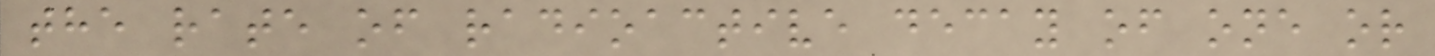the rate of radioactive decay of one or
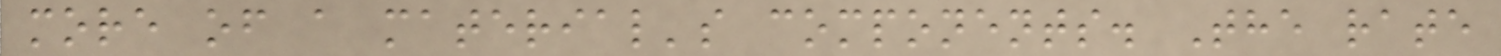more of a material's components. The rate
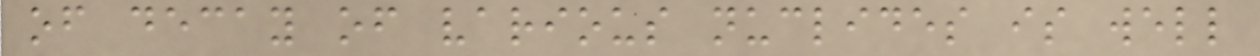of decay of various nuclides is well
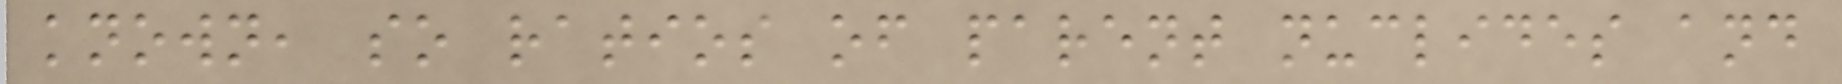known, so ratios of parent nuclides and
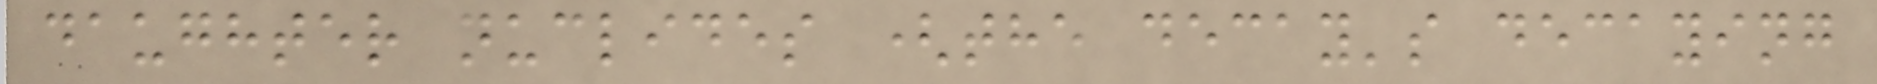daughter nuclides (the decay's decaying
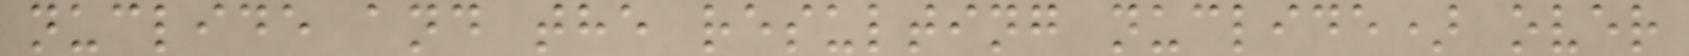nuclide and the resulting nuclide) over
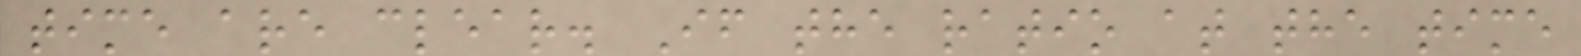time are clear. If the ratio at the time
